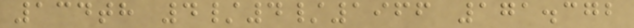134th 4/4/1966 171.372
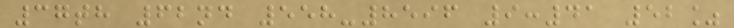37th 62nd 558-8596 9:41 52%
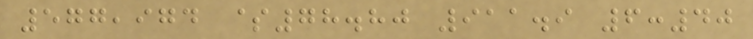577,974 $78.80 911.9 6:40
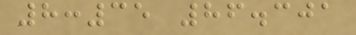8:35 86.301
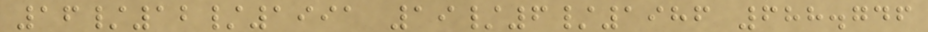16/12/1991 19/6/1986 688.746
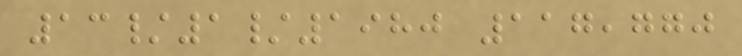13/1/1980 117,770
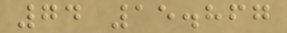74 15.867
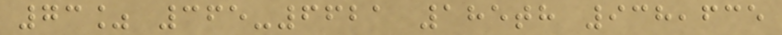73% 365-6621 185th 938,635
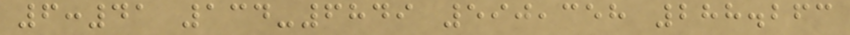6:41 134-6849 590,358 288.263
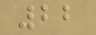22
